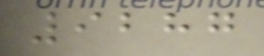9287
